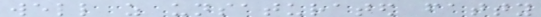well as unsaturated fatty
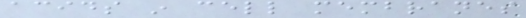acids in cell membranes
